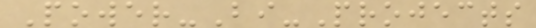Power-Bi-Projects
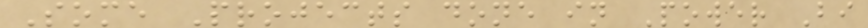Some Projects done in Power Bi
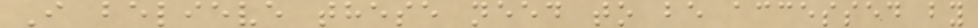I believe these need to be accessed by
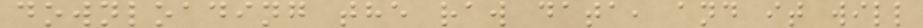downloading the raw data, and it will
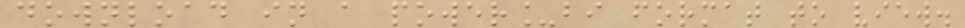download in a power_bi format to view.
